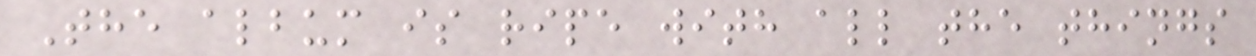The album is ripe with all the things
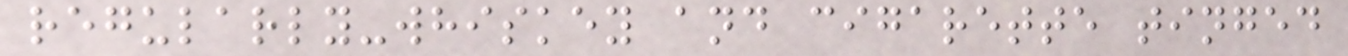regularly-whiskey and cigarette tinged
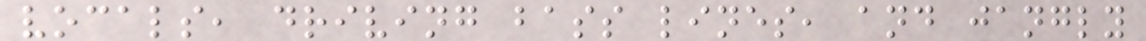vocals, driving bass lines, and jangly
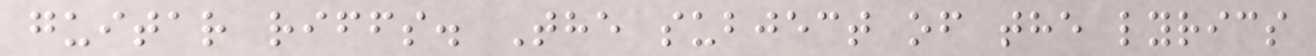guitar riffs. The subject of the lyrics
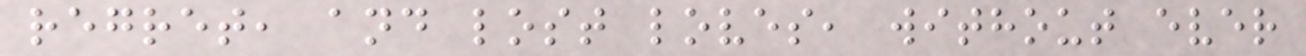regret, and lost loves, without ever
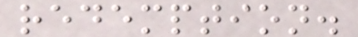redemption.
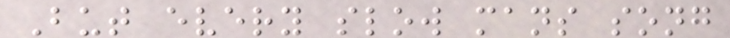But every slow mans song
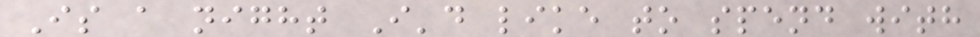Is a night I'd like to spend with
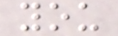you
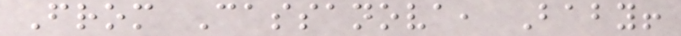From Cassanova, Baby!
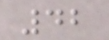42
